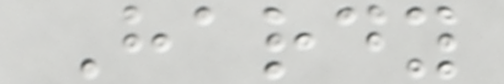Hardy
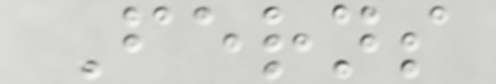Ferns
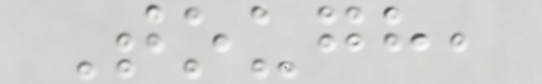Tough,
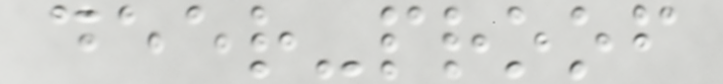deer-proof
